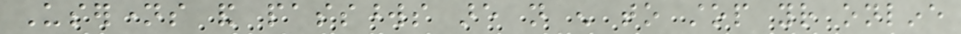Usernames and passwords are not enough to stop your online
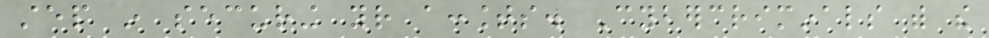step in securing your accounts. Cybercriminals with the
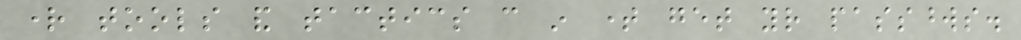right tools and tactics can in time get your passwords.
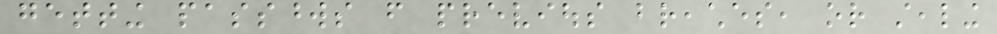getting passwords from previous breaches, or stealing
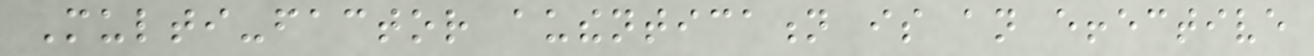Multi-factor authentication is an effective
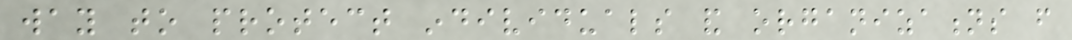way to protect individuals and organizations from
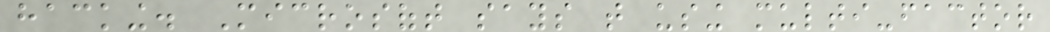hacking. Microsoft says that using multi-factor
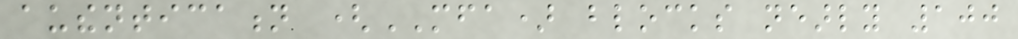authentication (MFA) blocks nearly 100
